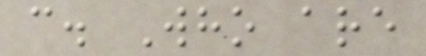c. Who are
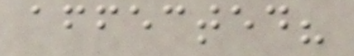affected?
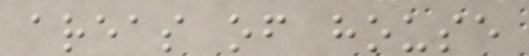areas of house
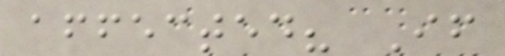affected? If
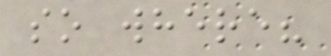so where?
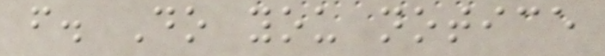f. Do you notice
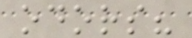odors?
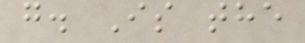g. Is the
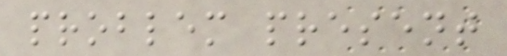problem present
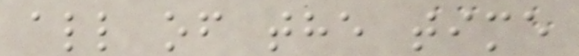all of the time
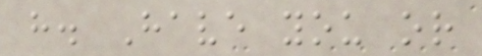h. Have you or
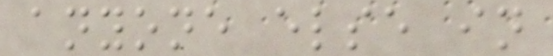anyone else in
